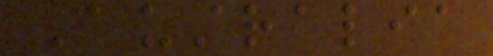Australia
